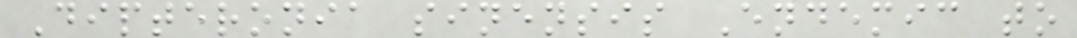Dipteronia sinensis Endemic to
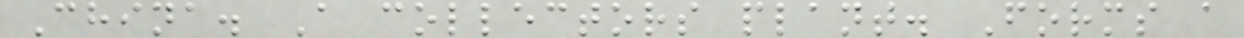China. A collectors plant. Forms a
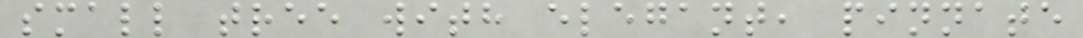small tree with elegant, pinnate
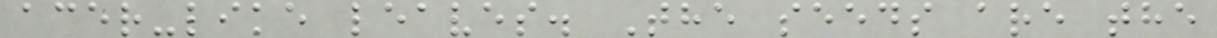acer-like leaves. The seeds are the
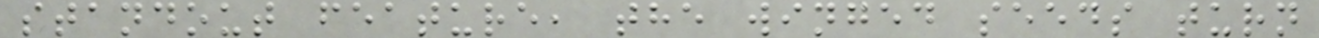standout feature, the winged seeds turn
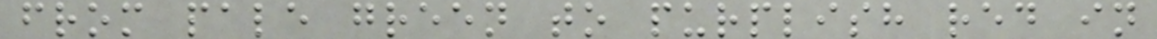from pale green to purplish red in
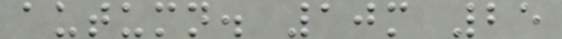autumn. 10m 25
